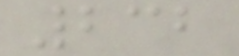232
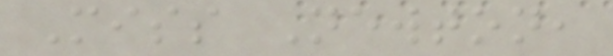Miss Newton,
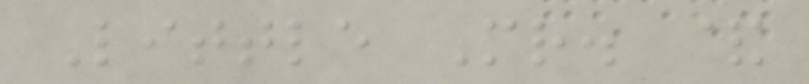Little Mr. &
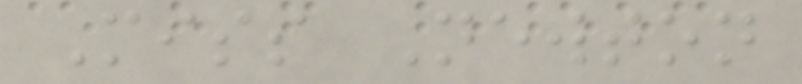Miss Newton
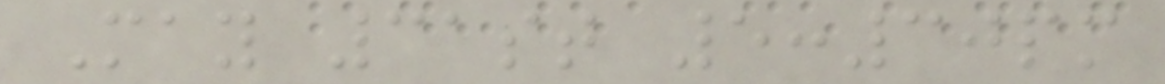May 31st 5:30pm
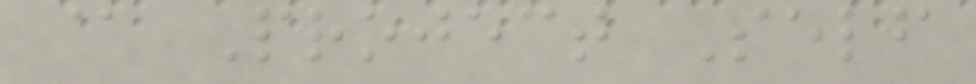@ Project Self
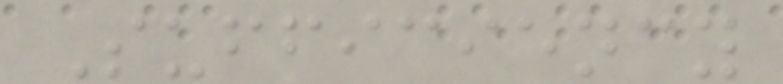Sufficiency
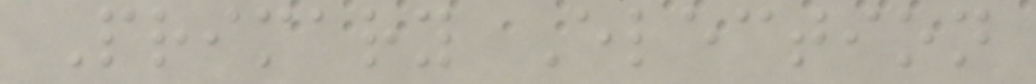Primary Election
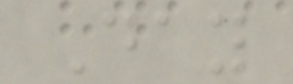Day
